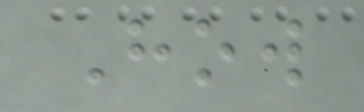How
